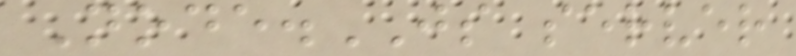Node.JS server
